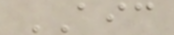AIC
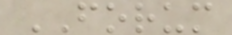FORUM
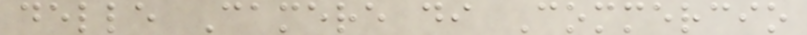delle Camere di Commercio
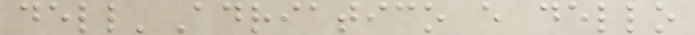dell'Adriatico e dello
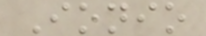Ionio
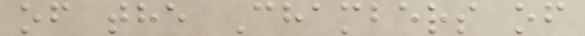of the Chambers of
